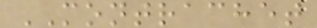MONTRACHET
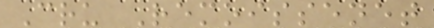Cru Remoissenet
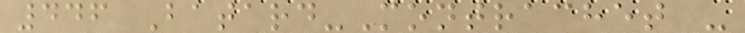446 Batard-Montrachet -
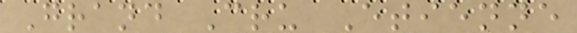Grand Cru Etienne
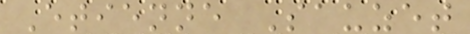Etienne Sauzet
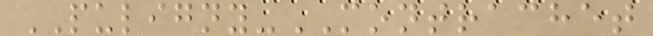PULIGNY-MONTRACHET
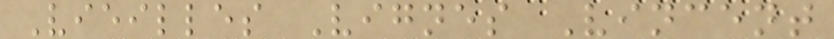Vieilles Vignes Vincent
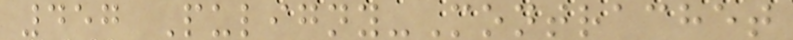457 Puligny-Montrachet
